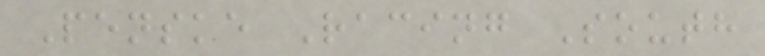Penske Racing South
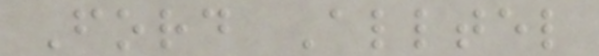Ford Alltel
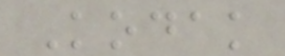Kodak
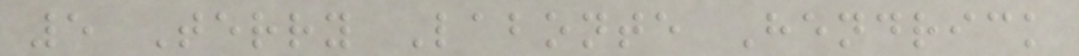5 Terry Labonte Hendrick
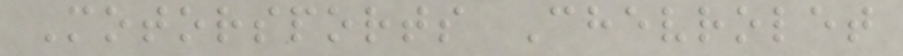Motorsports Chevrolet
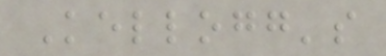Kellogg's
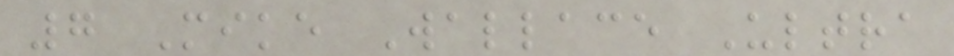7 Mike Wallace Ultra
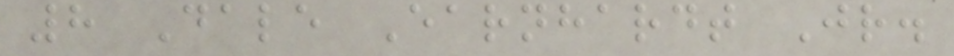8 Dale Earnhardt Jr.
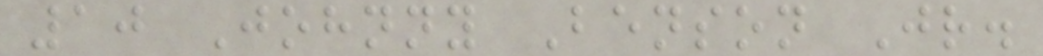10 Johnny Benson Jr.
